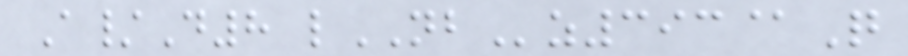A/D8 lNBz393@Q
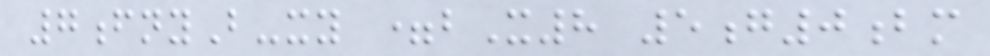7fnyB-xy =bX8 5g0bm
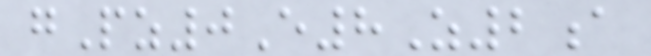gPz0E8Z2a
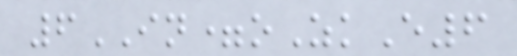6IN=oZkE6
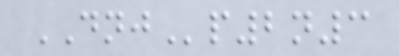DNJp2n3
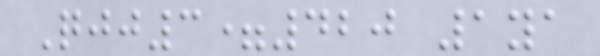Qjj3=420 1ya
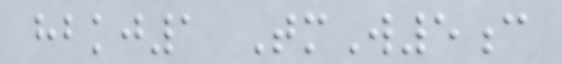hbkj1 TmW5c
